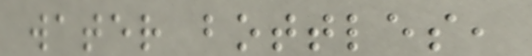water bottles,
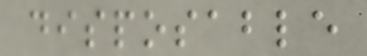disposable
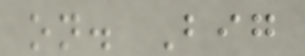on. Big
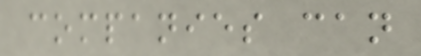companies can
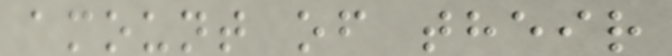amount of their
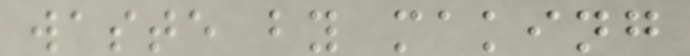waste by making
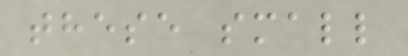these small
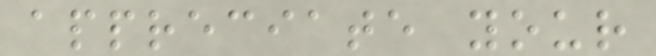appreciate your
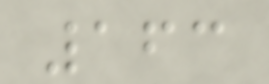163
